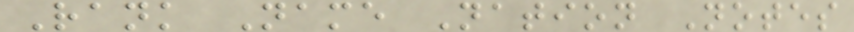Rank Name Nation Notes
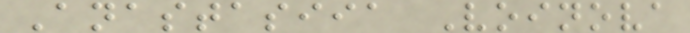Anastasiia Voinova
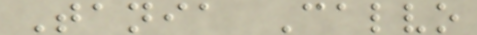Tania Calvo
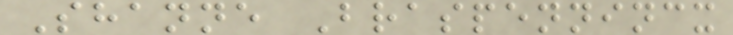Shanne Braspennincx
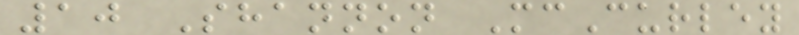10 Shannon McCurley
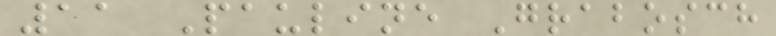11 Pauline Grabosch
